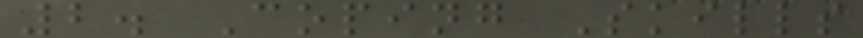2. Coping Skills
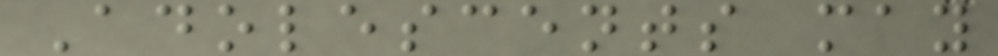Adolescents may
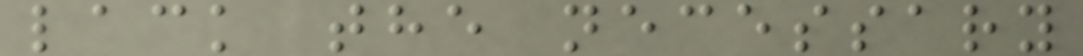lack the necessary
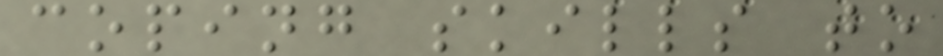coping skills to
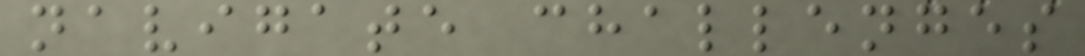navigate challenges
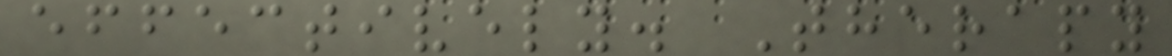effectively. Therapy
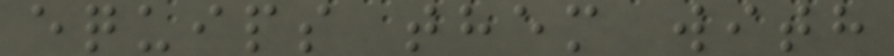equips them with
